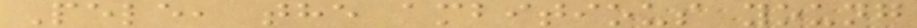Pele, the ambitious young
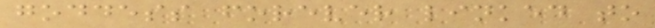goddess forever linked to
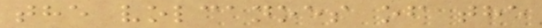the volcanoes of the
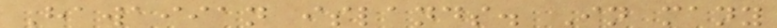Hawaiian islands. In many
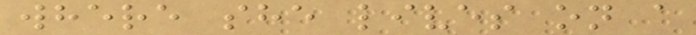where she lives on a
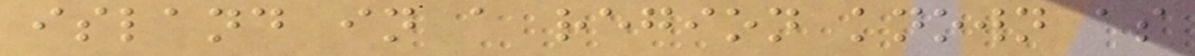island in a region known as
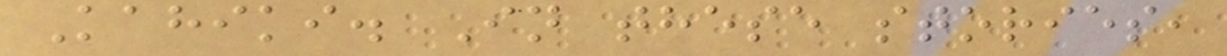Kahiki. In these stories,
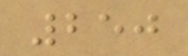250
